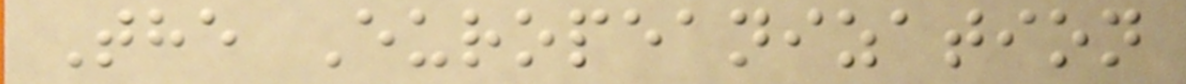The Europeanization
